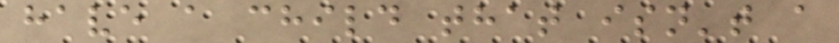have a child that isn't a
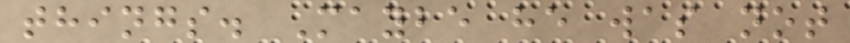things. Maybe he was not
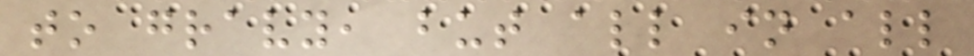to gravy, but all in all
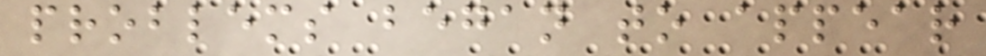problems began to appear
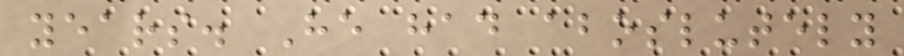years. He had aboslutely
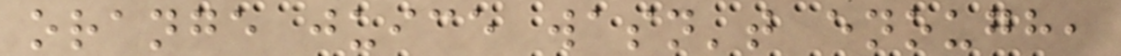orange juice wasn't enough,
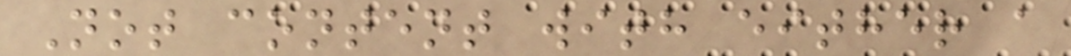Not content with either a
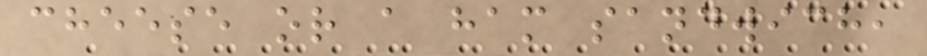cheese or a ham sandwich,
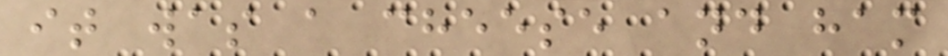it was a cheese and ham
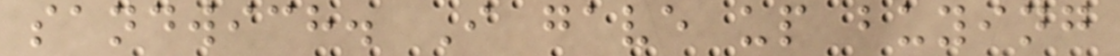sandwich. I gave up buying
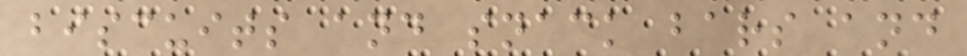biscuits and snack bars and
